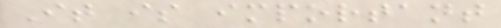It is important
